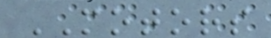MOTORS
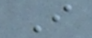I
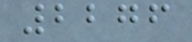2276
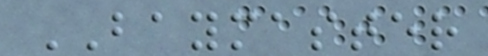BAYMASTER
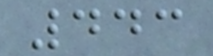443
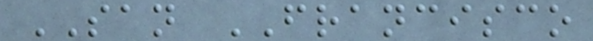SAN FRANCISCO
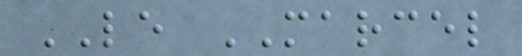LE MARCEL
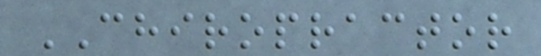CHIROPRACTOR
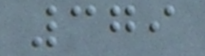379
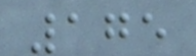175
